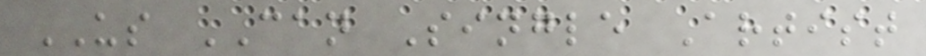US CAN Single Artist
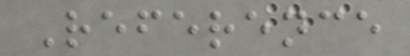Reference
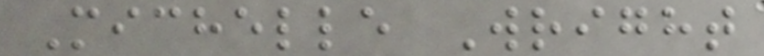Michelle Wright
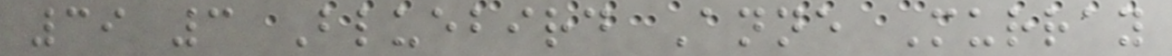39 3 Bluebird Anne Murray
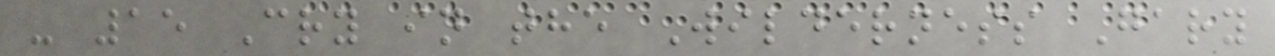- 15 Cry in the Wilderness Gary
